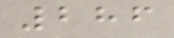286
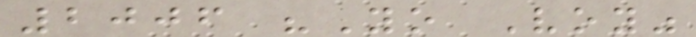2006 "Yo Voy"
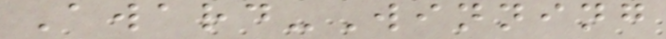Award-Winning
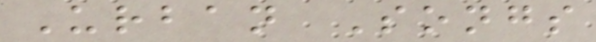Urban Songs
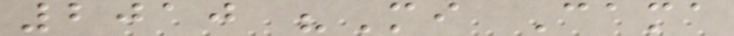2010 "Mi Cama
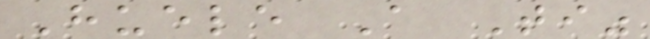Huele A Ti"
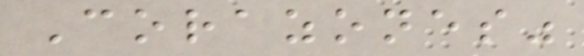Corazones"
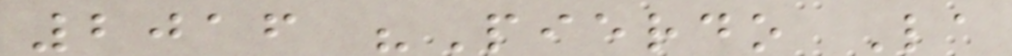2016 "Pierdo La
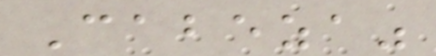Cabeza"
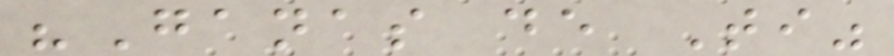"Ganas de Ti"
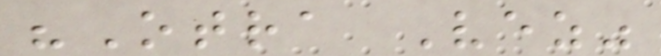"Otra Vez"
